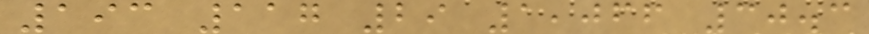193 117 29 1,066 30.3
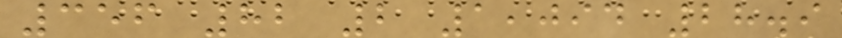356 82 2 1,094 28.9
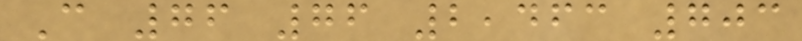C 76 76 2,463 703
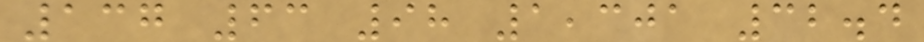137 63 98 1,301 32.4
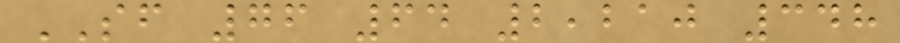SF 76 64 2,210 348
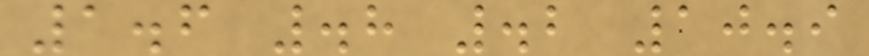1.6 .8 .2 10.9
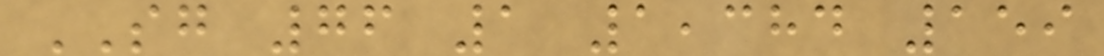SG 76 1 1,384 159
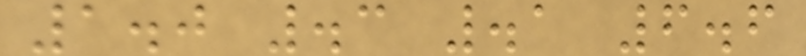1.0 .3 .1 6.6
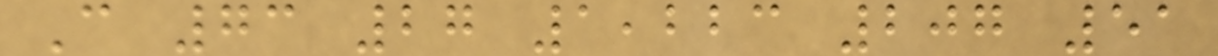C 73 27 1,223 207 51
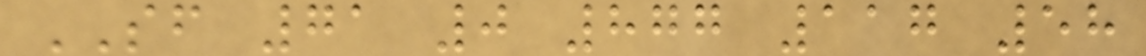SF 71 0 877 117 58
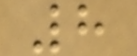8
